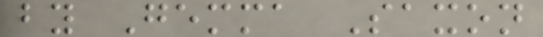by Gemma Saxon
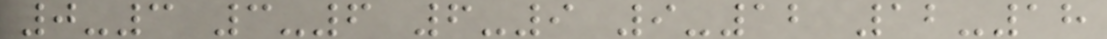0-3 3-6 6-9 9-12 12-18
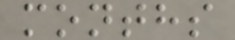months
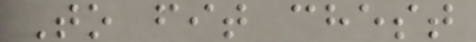To fit chest
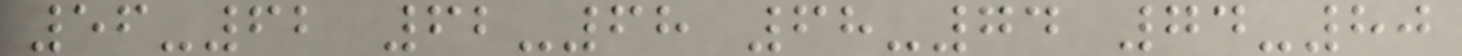56-62 62-68 68-74 74-80
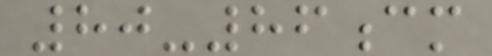80-86cm
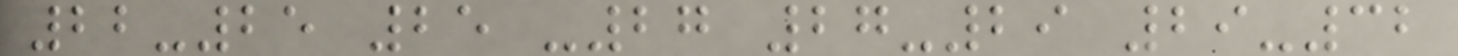22-25 25 -27 27-29 29-32
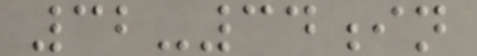32-34in
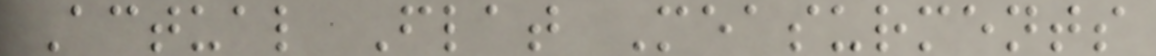Actual Flat Measurments
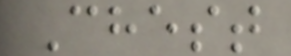Chest
